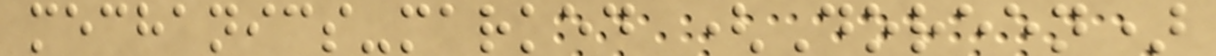mechanics-marked (Doreen)
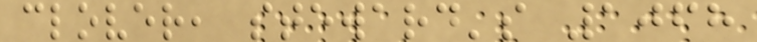clover, steward's 1068
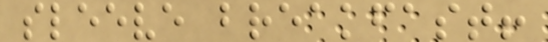sleeve breakfast!
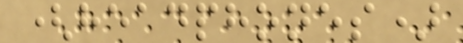(headphones)
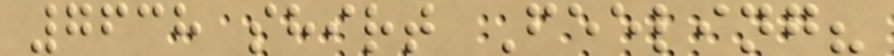7638 shirt Feeling?
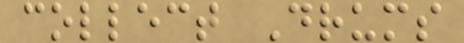collect Drums
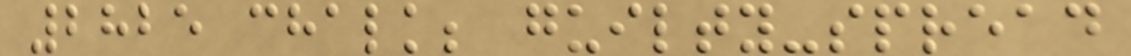2825 chalk; guilty-spread
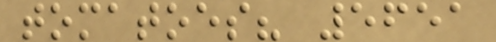tomatoes? 5651
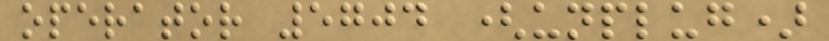operator 5704 (unplug)
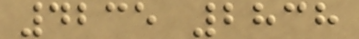4235 2838
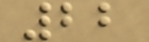22
